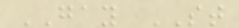GAY ST
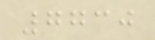7730
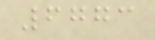6773
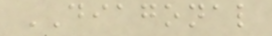DIAGONAL
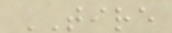TIRE
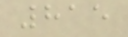815
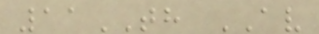11TH AV
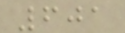601
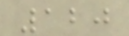120
